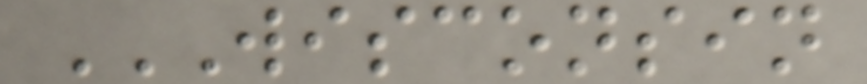WISCONSIN
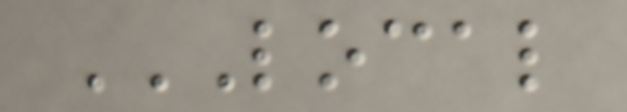LOCAL
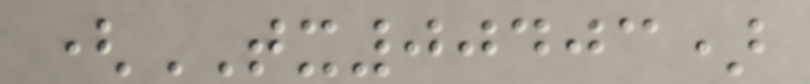(TX00403)
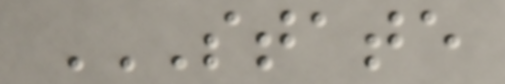STATE
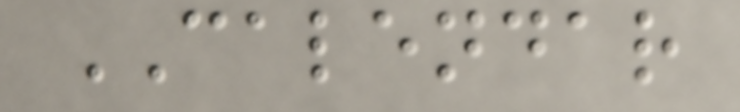CALENDAR
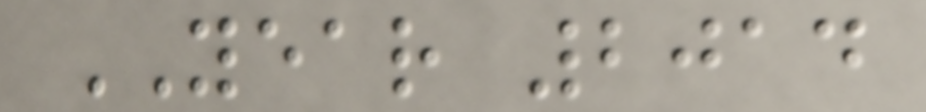YEAR 2014
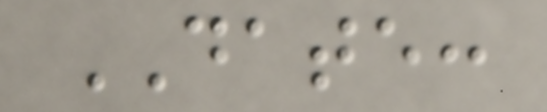DATE:
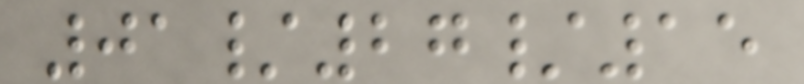01/27/15
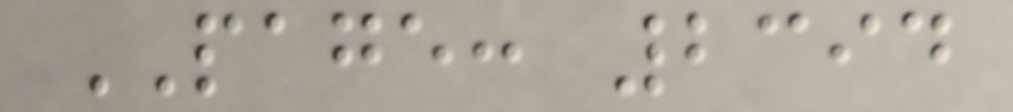PAGE: 2394
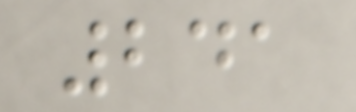241
